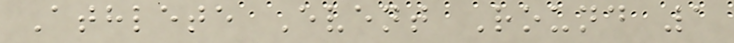Athlete Event Round 1
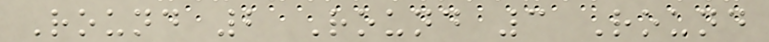Round 2 Round 3 Round
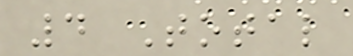4 Total
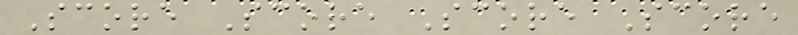Score Score Score Score
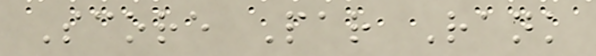Score Par Rank
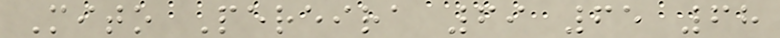Mito Pereira 69 65 68
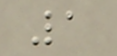1
